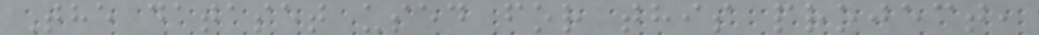The dataset used for this project,
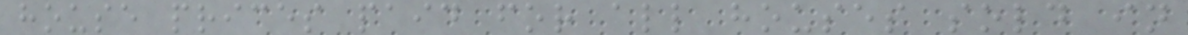house prices paid for all houses sold in
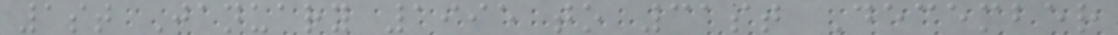1st January 1995 to 31st December
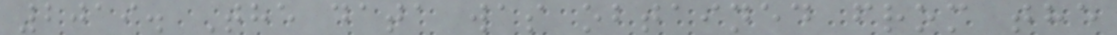2019. The data was obtained from the
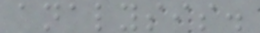analysis.
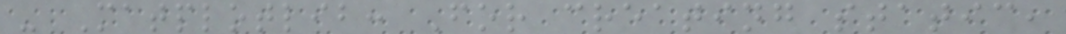- Matplotlib: For creating static,
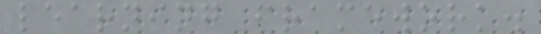learning framework.
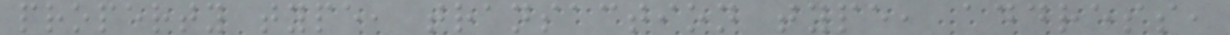property type, transaction type, address,
